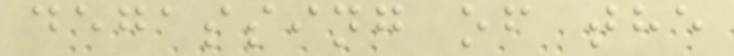degassing of the
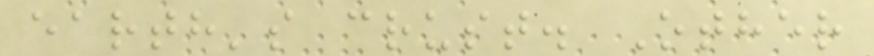earth's crust. Other
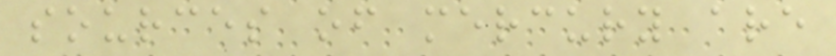sources of mercury are
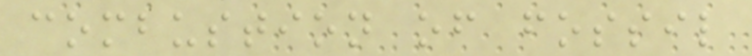combustion of fossil
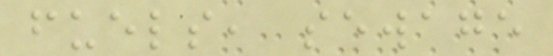fuels, sewage
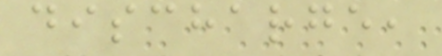discharge,
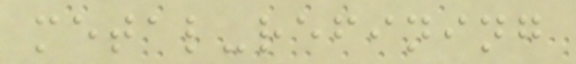metal-refining
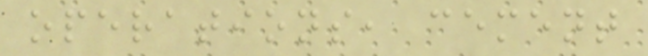operations, cement
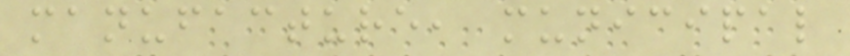manufacture, municipal
